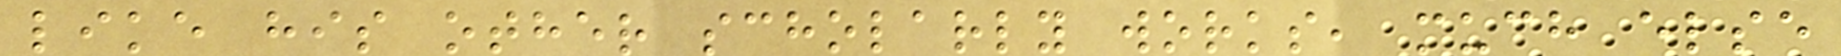like his other scholarly works, much else
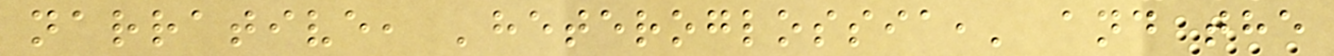narrative, 'heteroglossia,' and the
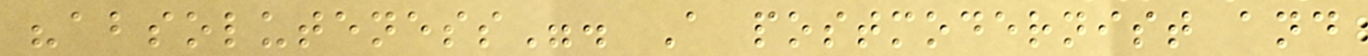"absoluteness". A postmodernist and
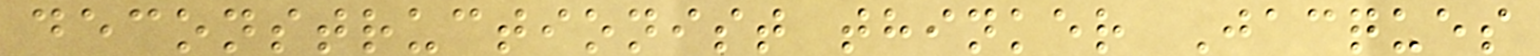deconstructionist thinker Jacques
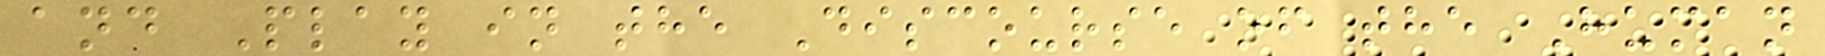and Play in the Discourse of the Human
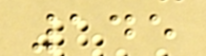145
